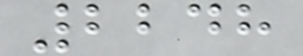2248
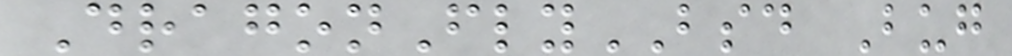DragonFlyBSD Bug
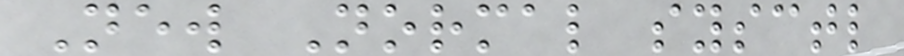New Normal sysctl
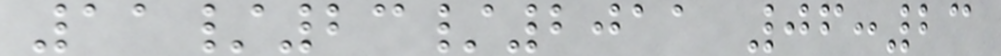11/23/2011 06:23
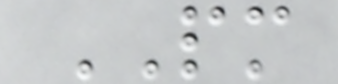PM
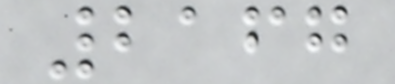2167
